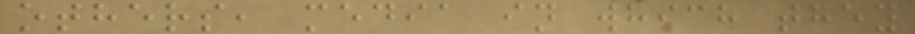others, media in which they
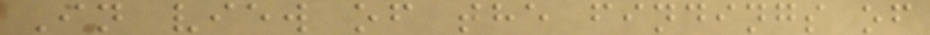In view of the findings of
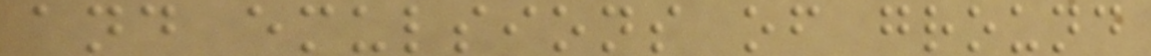and emulsions of ground
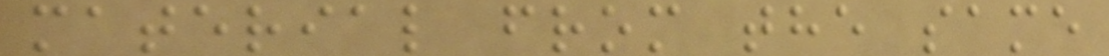material from the same
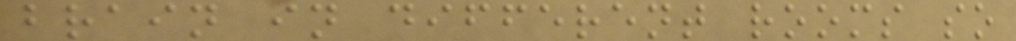brain in different rooms so
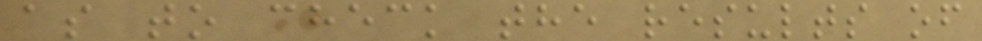as to check the results of
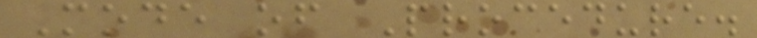Mode of Procedure.
